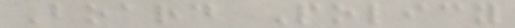Board Policy
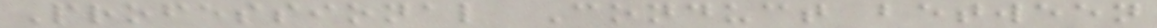Professional Conduct between
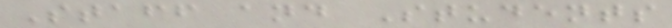Staff and Students
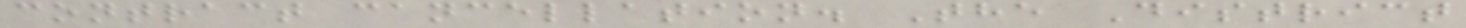contract cancellation. The District
